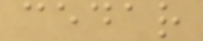cedar
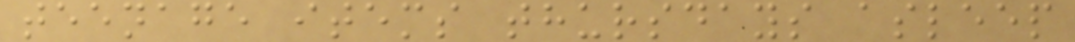teenage items thursdays asleep
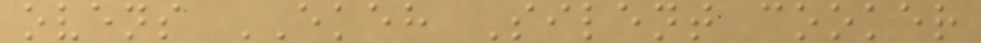ovens EKEH Silent cooker
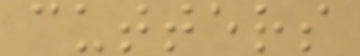cutters
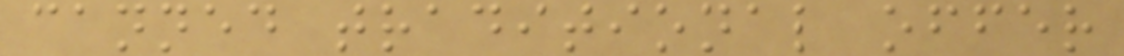canned traditional offer
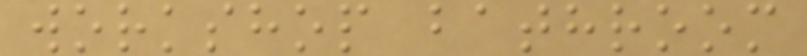workshop bathroom
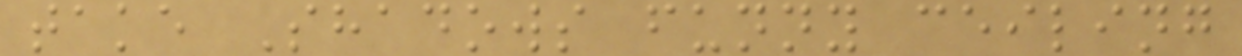take Shadows funny ceiling
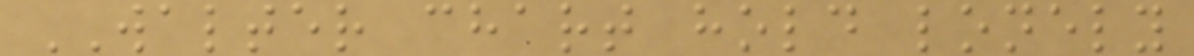WALTER chart hold lonely
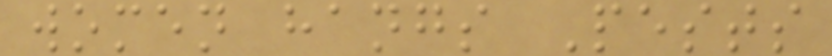women hangs Pests
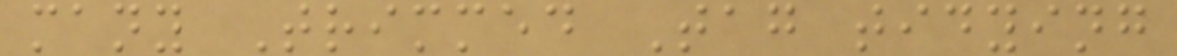many Trimmed Tag tidying
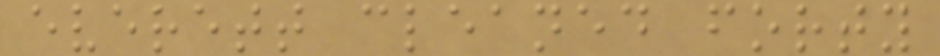everett cleaned forty
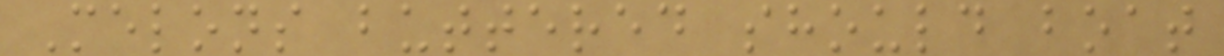Melons buttered should boat
